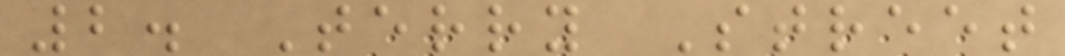2. Terry Street
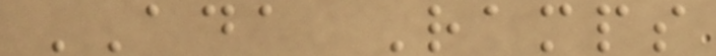ADA Ramps
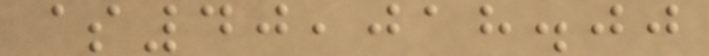$40,018.00
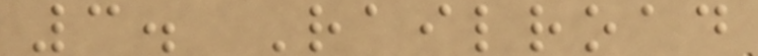3. Railroad
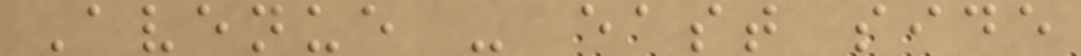Avenue - east side
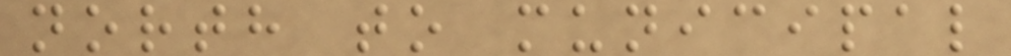north to municipal
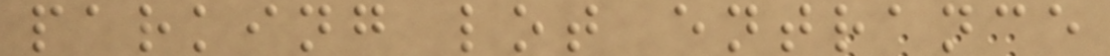parking lot entrance
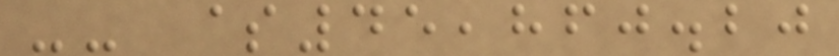-- $45,860.20
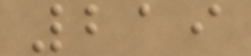219
